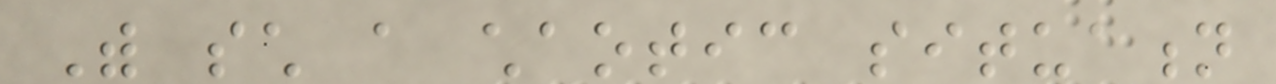With such a chaotic situation
